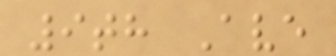9th Ave
